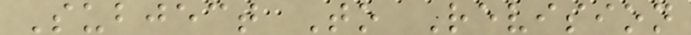Subject To Revision
